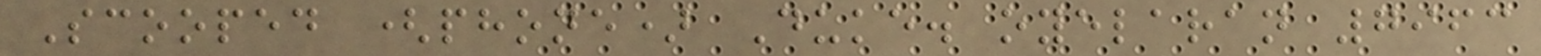Scooped (phone) Duke. oyelaran 7963
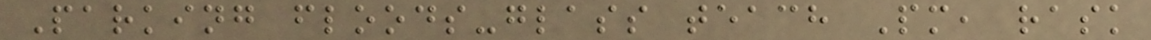Parking floods-glass teach Pm, rask
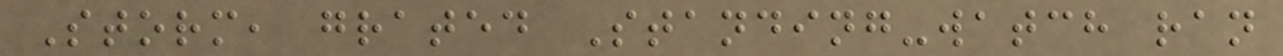Storm, grated Standing-watch ran
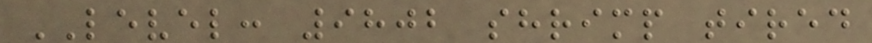LEVEL: 9802 shrimp tired
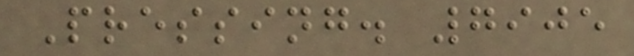Pressing. 7905
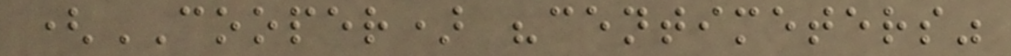(COOPER) "centimeters"
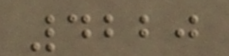4220
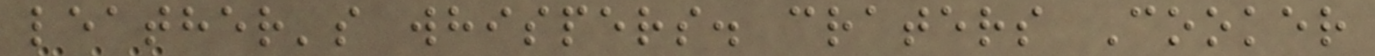leather's whispers. craters Cooker
